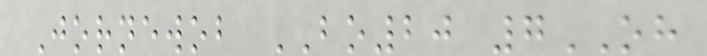Jornewob BO20 7OH
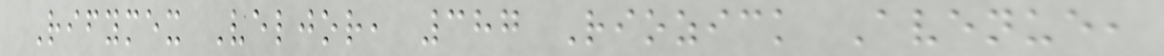Rifymex Veljor, 387 Riozick Avenue,
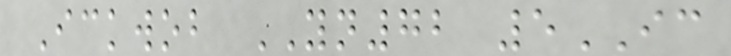Ickwob YN72 5IC
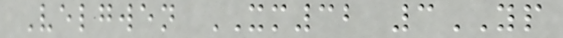Velgwen XM32 3YP
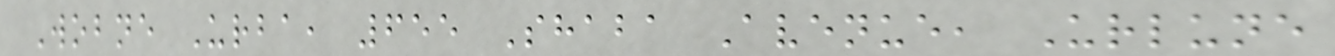Wobne Urba, 655 Shaba Avenue, Urlune
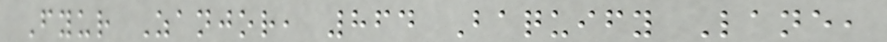Fyur Zanjor, 864 Baquify Lane,
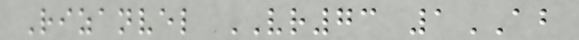Rizanvel VR73 1AB
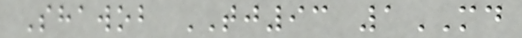Shawob TJ93 1MD
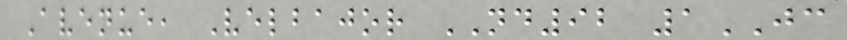Avenue, Velbajor ND92 1JC
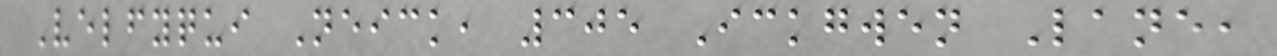Velfyqui Neick, 305 Ickgwen Lane,
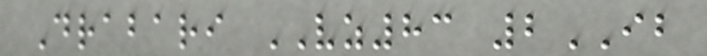Drabari VZ83 2IB
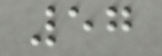57
